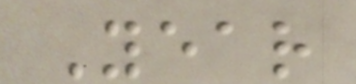Year
